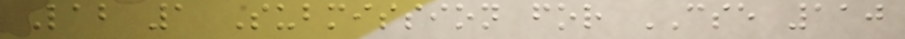Lab 1 Submission for CSE 110
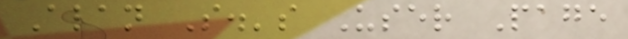Alan S.'s User Page
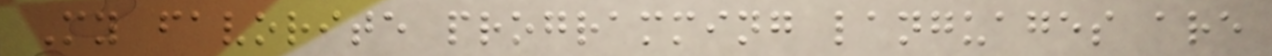My favorite programming languages are
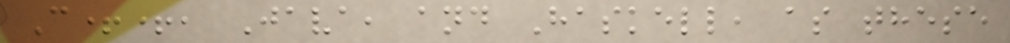C++, Java, and Haskell, as these
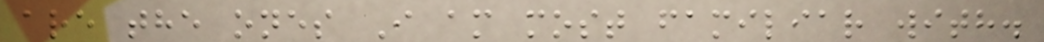are the ones I am most familiar with.
